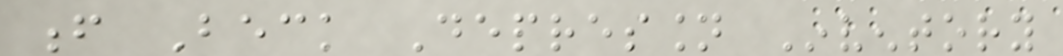f Beck Depression Inventory
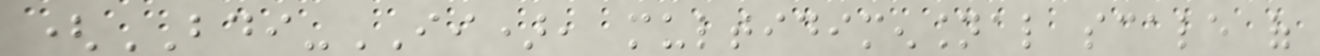(BDI-II), multidimensional scale of
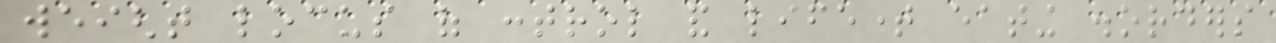weight locus of control and lifetime eating disorders
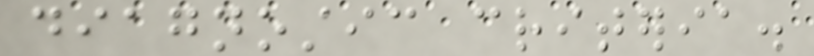diagnostic criteria.
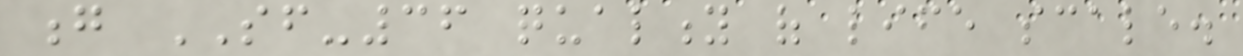g SF-36 quality of life scale.
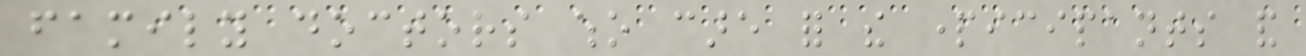family doctors who care for the participants and
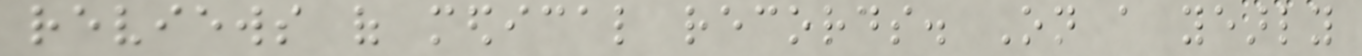reviews of medical records. On a yearly
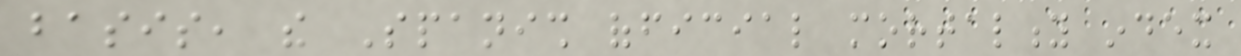basis, the Spanish official mortality index
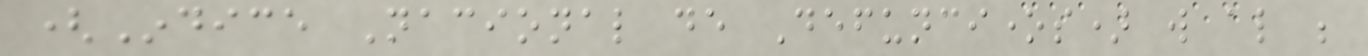(Indice Nacional de Defunciones) will also be
